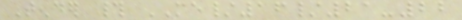Tender # ME/16/21-22
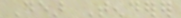Dear Tenderer
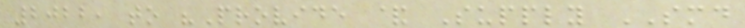2022, to "Provide & Supply SMD
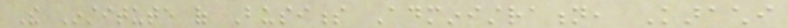The Institute of Business Administration, Karachi
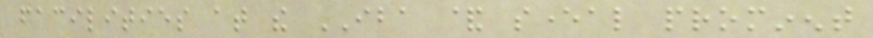facilities at the IBA & several prominent
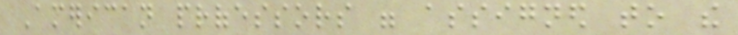American professors were assigned to the
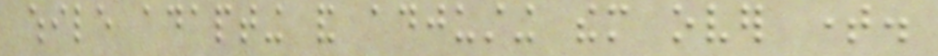while adapting and adjusting them over time.
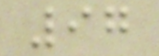97
